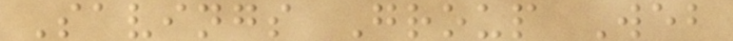Savings Group Web
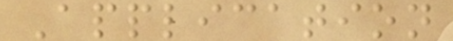Application
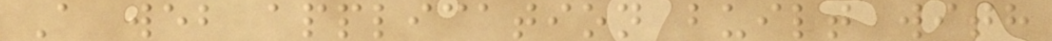A web application built with
